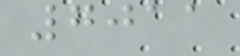7011
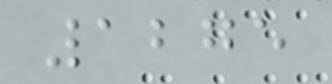1275
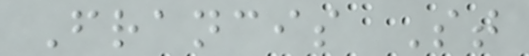Francis St
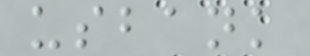usbank
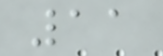11
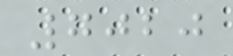7020
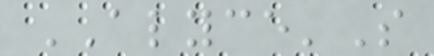ALYCE'S
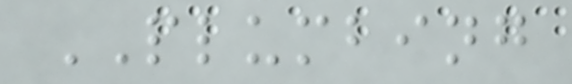PLUMBING
